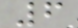6
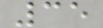35
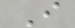I
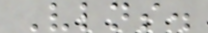Vlns.
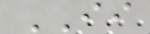II
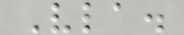Vla.
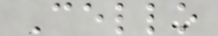Cello
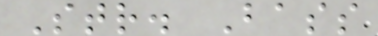Str. Bass
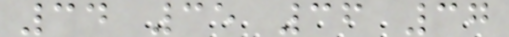34 35 36 37
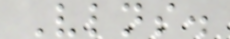Vlns.
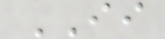II
